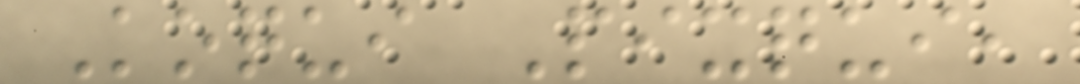Koqui Pixqui,
